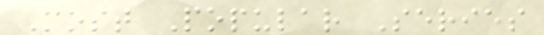Most Popular Series
